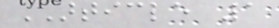ARTICLE 1
